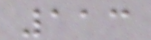113
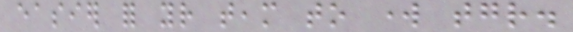easier for your team to work together.
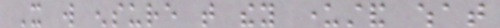It will ensure that they understand what
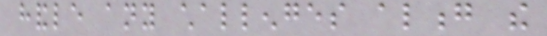handle any challenges along the
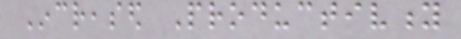Increased Productivity
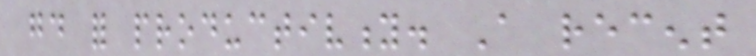good for productivity. A recent
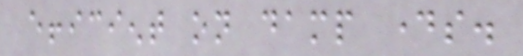efficient on damp days.
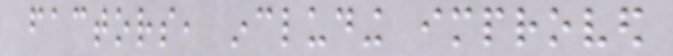factors, including improved
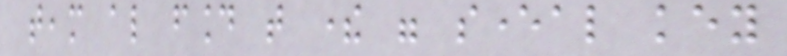team also found that there were several key
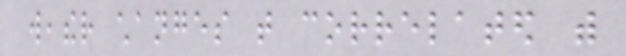weather changes that correlated with
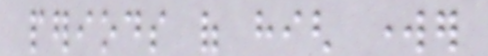periods of high worker
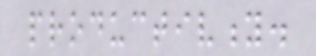productivity.
